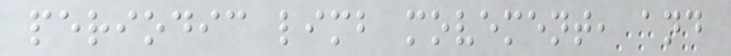periodic limb movement, and
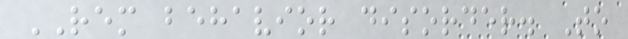REM behavior disorder. To
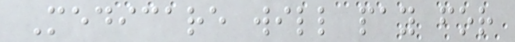Medicare will pay for
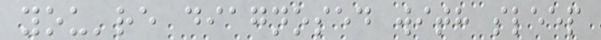you're diagnosed with sleep
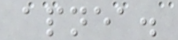apnea.
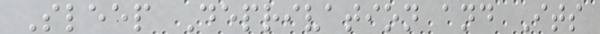Sleep Deprivation and Its
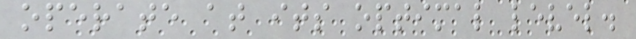operate at its optimal level.
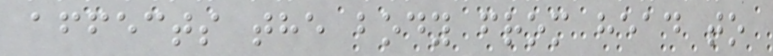affects the body from head to
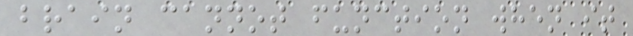brain cannot function when it
